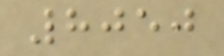8050
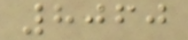8060
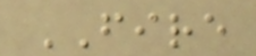FIRE
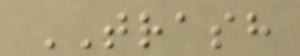TRASH
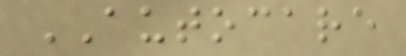AUTOCARE
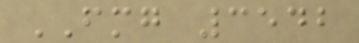FMG 3542
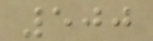500
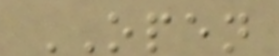OPEN
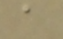a
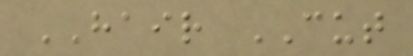HAIR CUT
